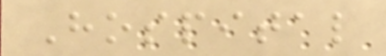Hospital
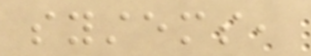systems,
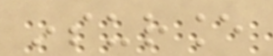insurance
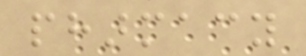pharmacy
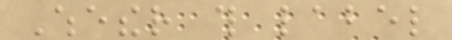Whether this label
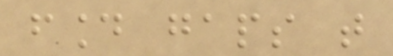found gaps that
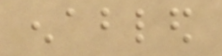enabled
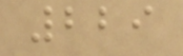229
